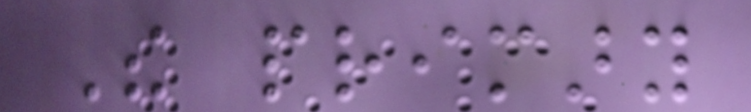The primary
